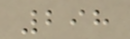298
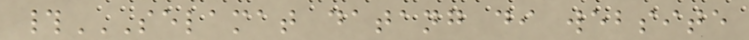#SELAMAT DATANG DI WEBSITE
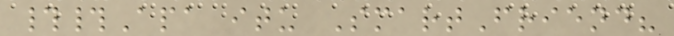##Apa itu SmartFriend?
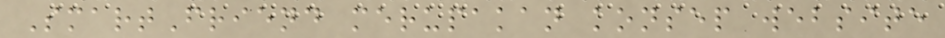SmartFriend merupakan konsep website
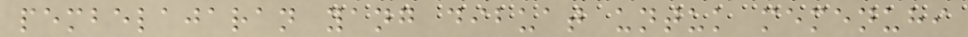pembelajaran yang dibuat untuk memenuhi
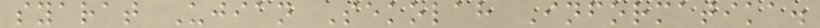syarat Ujian Sekolah Informatika.
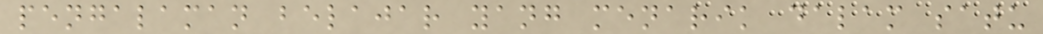pengalaman belajar yang menarik dalam satu
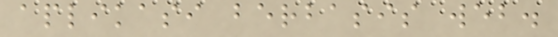aplikasi berbasis web.
